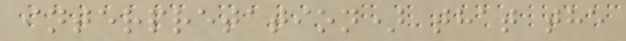interpretation) that the
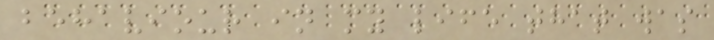behaviour in my life that was
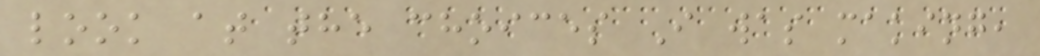look at the choices I was making,
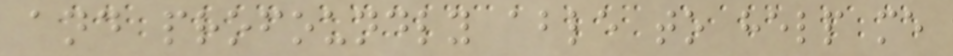and profoundly able to help me
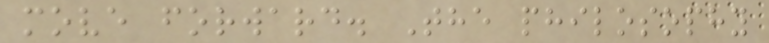move forward. The philosophy
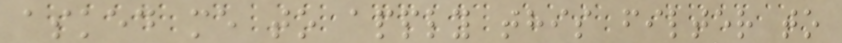asked me to apply this filter to
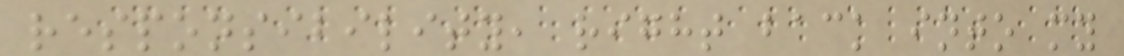responsibility, right back into my
